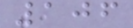106
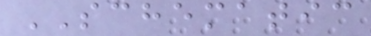SCHEMATIC
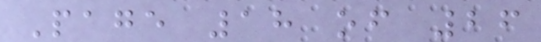Page 18 of 26
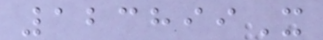123899X
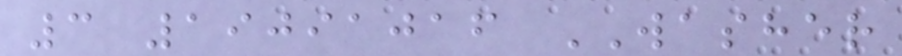3 19091016 WASHER
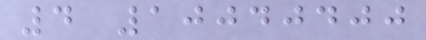4 10040400
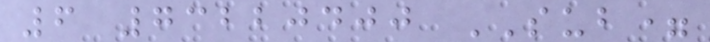6 73220400 SUB=
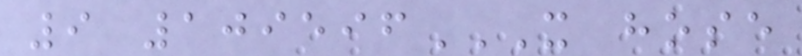9 109596X HOSE
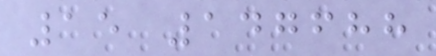15 147688
